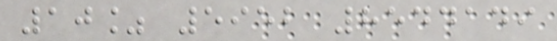10% 5952 8544149
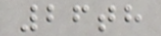26th
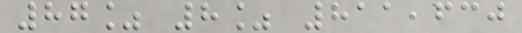87% 8% 811,630
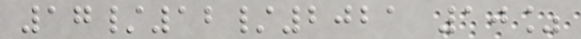17/12/2021 10%
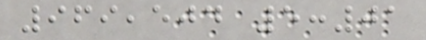969,504 5:01
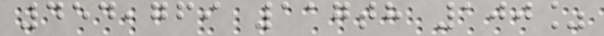454,769 117th 100%
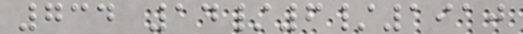734 14/6/1910
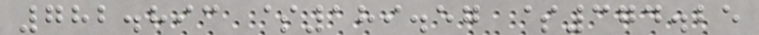782.893 $189.57 $374.25
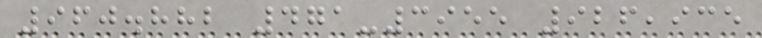960.882 471-3955 926,935
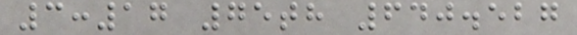3:17 75th 640.527
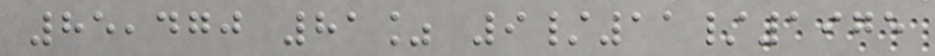85,470 81% 9/11/1975
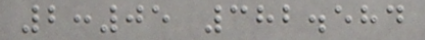2:05 382.584
